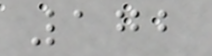172
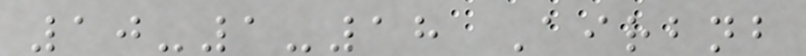10-1-18 Airbnb
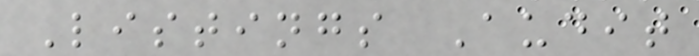Listings Audit
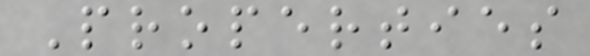Properties
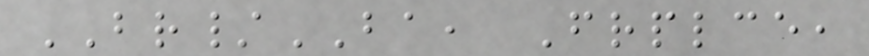BR/BA, Frplce,
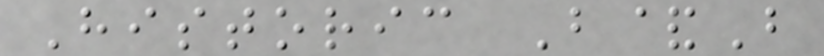Historic B&B
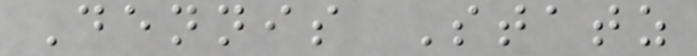Dennis Statz
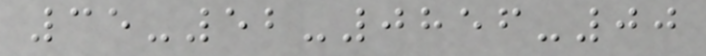35-52-0856-00
